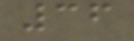36
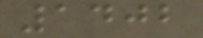1402
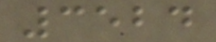3524
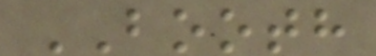BOOTH
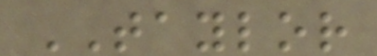TAYLOR
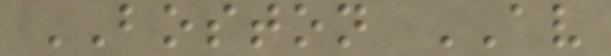BOSTON AV
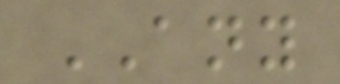ANY
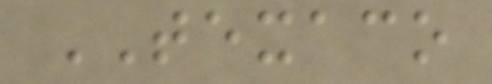TEXACO
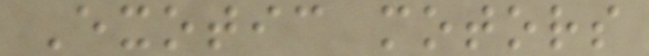Exotic motors
